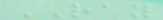RAY
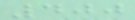400
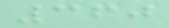360
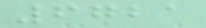6721
